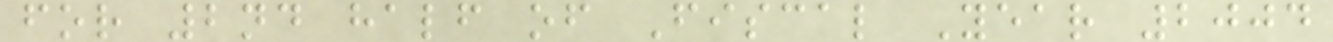for 2nd half of Fiscal Year 2004
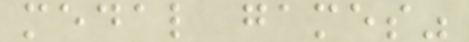medal games"
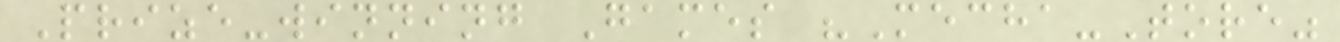Prize-winning Games "Mecha-Tore"
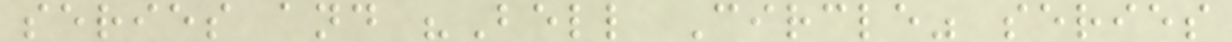series and "Bell Circle" series
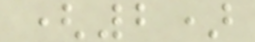(2)
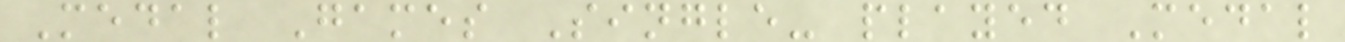Medal Games Single- played Medal
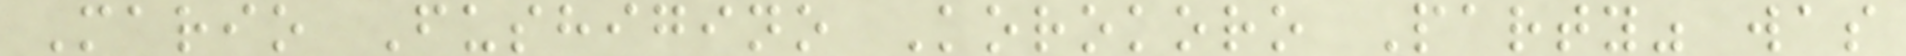Mario Fushigino Korokoro Party" was
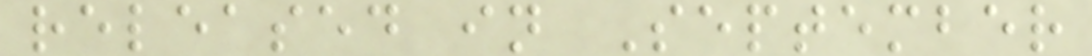released in September
